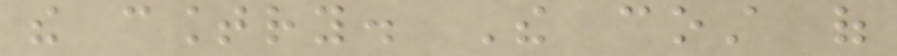the country. The cost of
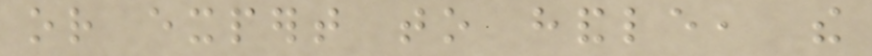or expert to handle, the
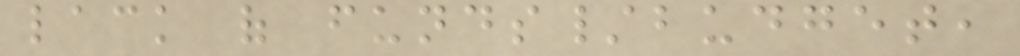lack of funds/budget,
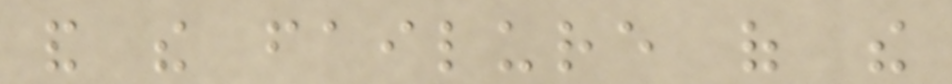and the failure of the
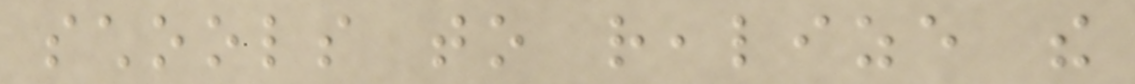schools to realize the
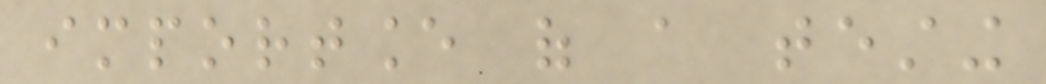importance of a testing
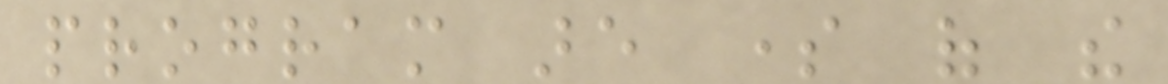program are some of the
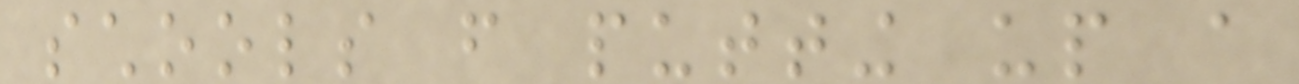schools from putting up a
